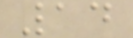14
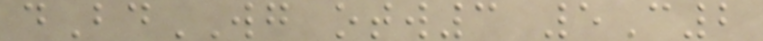dBdWG otw3 5C2
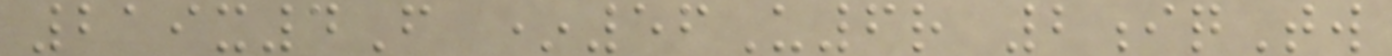219x4F *56U6r 2iqTw
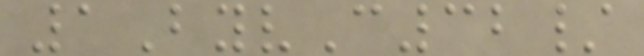1ByvC32/
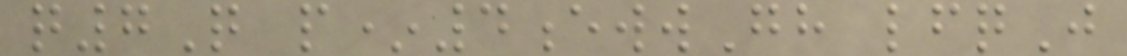q7Q p*4ewwGh lfqJ
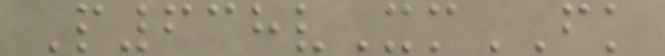P638vXmFK
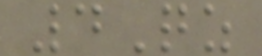4Qz
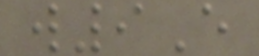w9E
